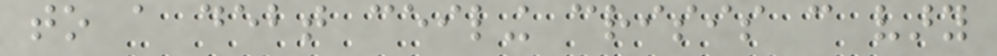to a debt ceiling crisis can vary
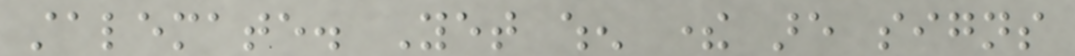stalemate. Yet when there are signs
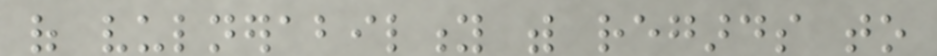of vulnerability with regards to
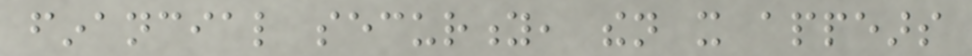financial security, then it appears
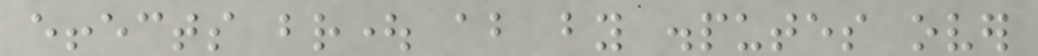effects brought about by disputes over
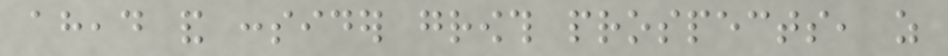ahead and consider growth prospects, as
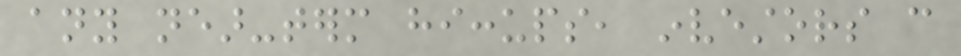any near-term hiccups, investors can
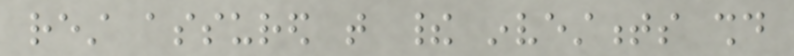rest assured that their investments should
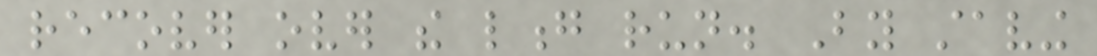recover over the long run. By staving
